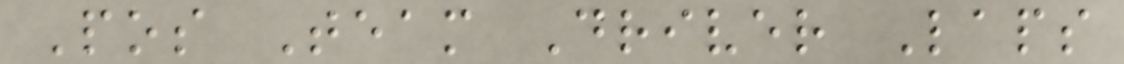Pos Team Driver Laps
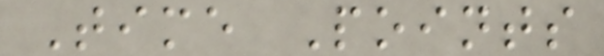Time Points
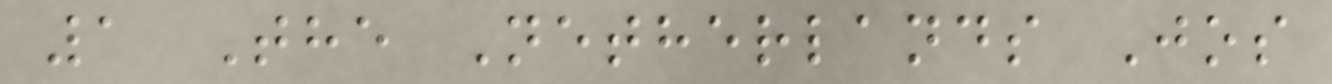1 The Netherlands Jos
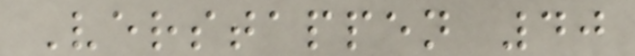Verstappen 40
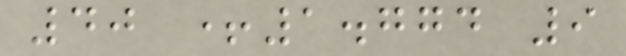40 +1.774 9
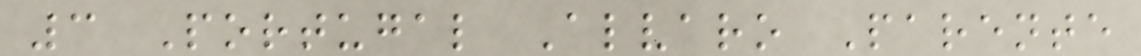3 Portugal Alvaro Parente
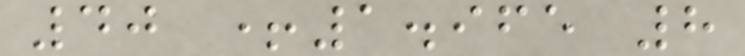40 +1.965 8
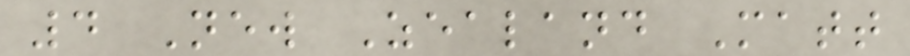4 New Zealand Matt
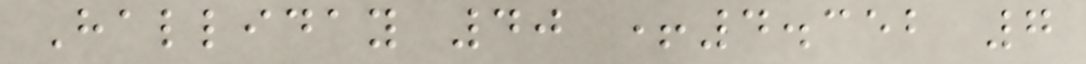Halliday 40 +4.352 7
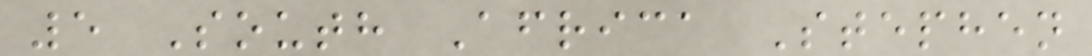5 South Africa Stephen
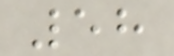58
